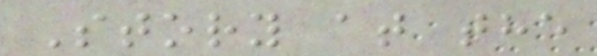Story at the
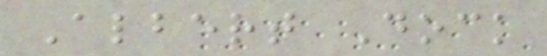Albert Dock
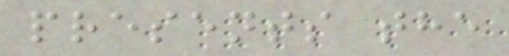presents the
